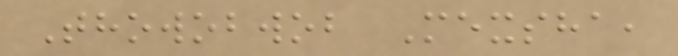Thowobwob Mexsha,
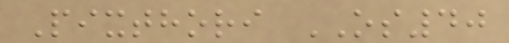Pixthori OS40
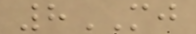8MJ
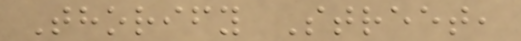Thorify Street,
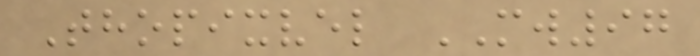Thopixvel MW97
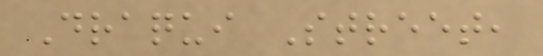Draqui Street,
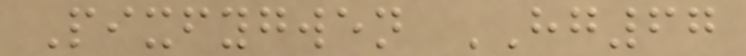Pixfygwen HG67
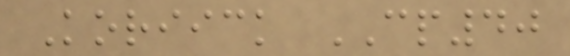Koriick CP40
